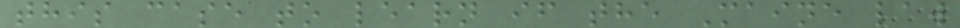this case to learn if the Maine law
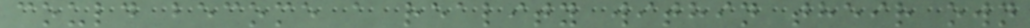could become a reality within their own
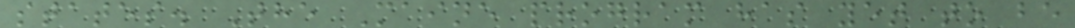states. The Maine program has yet to be
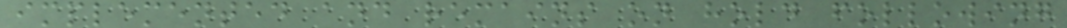implemented and remains on hold following
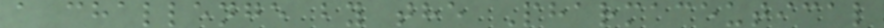a challenge by the Pharmaceutical
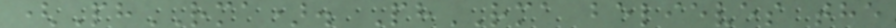(PhRMA). PhRMA believes the
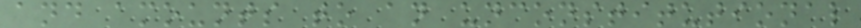and amounts to an unconstitutional
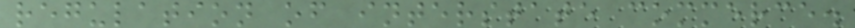regulation of interstate commerce.
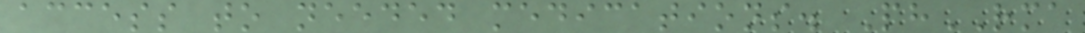access to needed medications. PhRMA
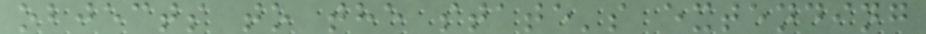objects to the state's extending
